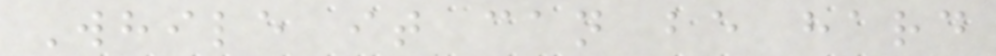While it can be hard
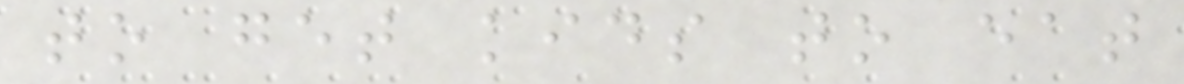to get kids to eat
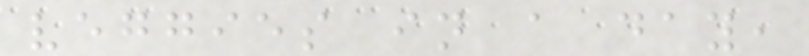veggies in a day,
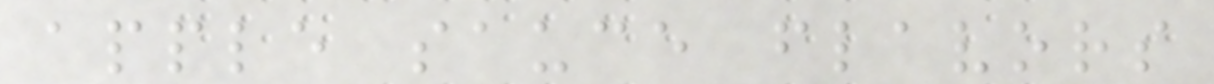apple sauce flavors
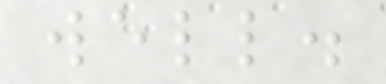well.
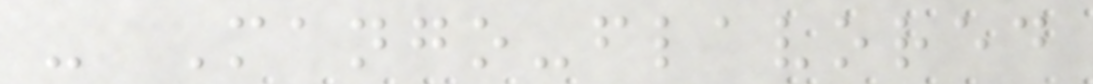- Mango-flavored
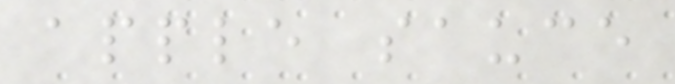apple sauce
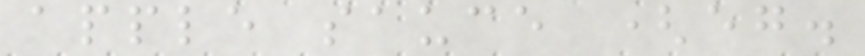apple sauce (eg.
